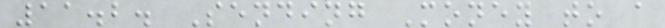11.2. Sending Money to a
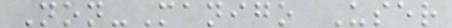Non-Manigo User
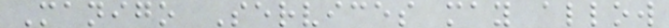Manigo Services may allow
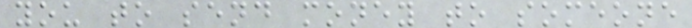you to send money to someone
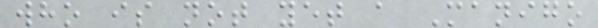who is not yet a Manigo
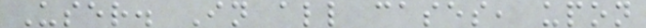User. In all cases, upon
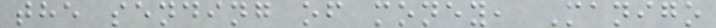the sending of money, Manigo
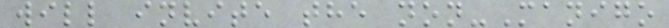will invite the non-Manigo
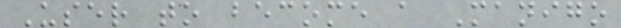User to become a Manigo
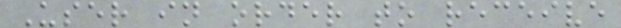User in order to receive
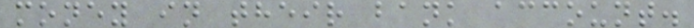money in their bank account.
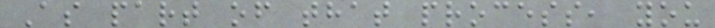As part of that process, you
